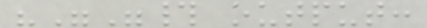"""# output:
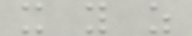x y z
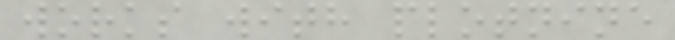works with plotnine
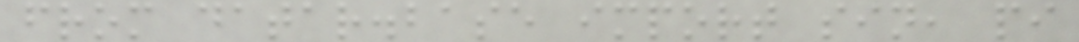from datar.base import sin, pi
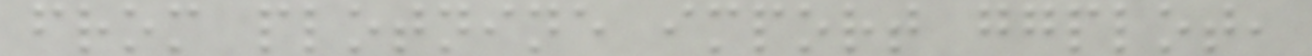from plotnine import ggplot,
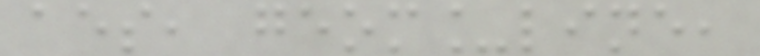aes, geom_line,
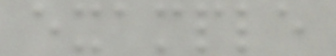example
